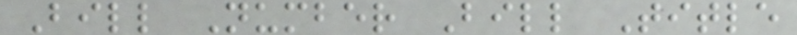Bill Number Bill Title
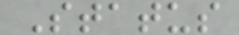Status
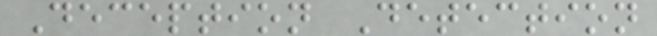Deception Detection
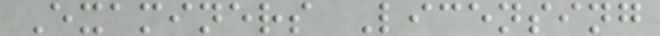Examiners Licensing
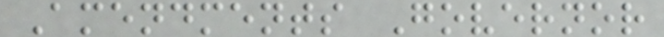Amendments Governor
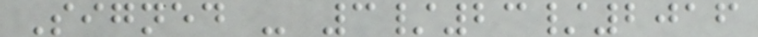Signed - 3/23/2016
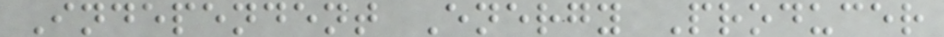Independent Energy Producer
